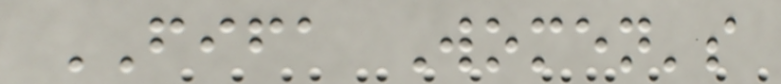FIFA Women's
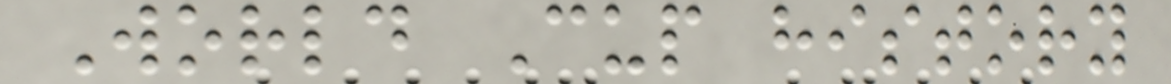World Cup history
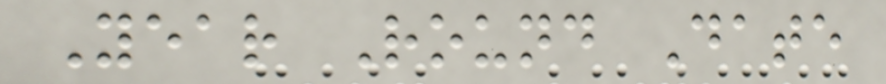Year Round Date
